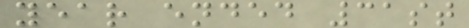year ended 31st
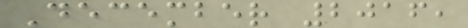December 2016,
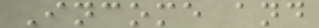Income and
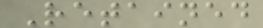Retained
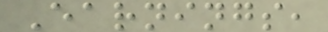Earnings,
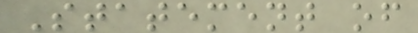Statement of
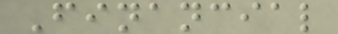Financial
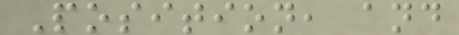Position, and
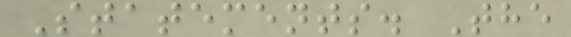Statements. The
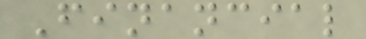Financial
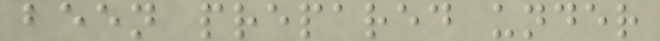been prepared under
